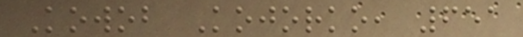Kowob Kojorko, 651
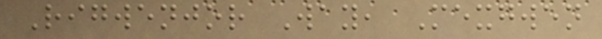Rigwenjor Way, Mexgwen
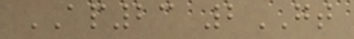AP23 2GT
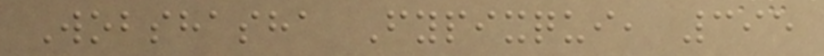Wobshasha Fypixqui, 395
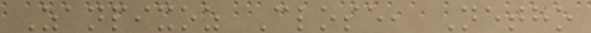Zanpixoz Close, Netho
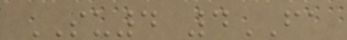SU4 4FA
